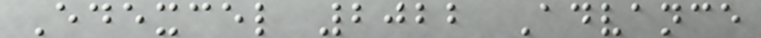Edexcel 2022 Advance
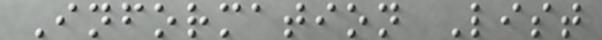Information List
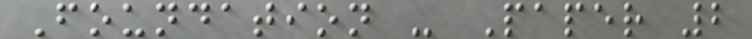Foundation - Paper 2
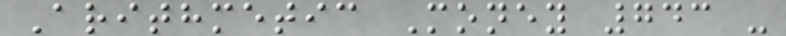Arithmetic Money 743 -
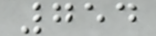754
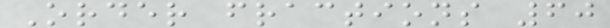Order fractions 60
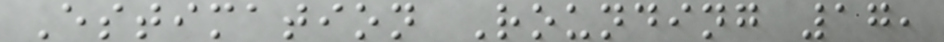Estimation Rounding 17,
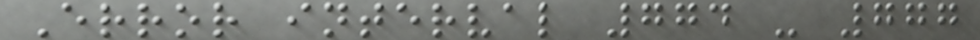Error interval 774 - 777
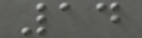14
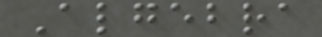Algebra
